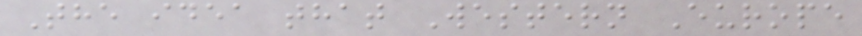The idea that Western Europe
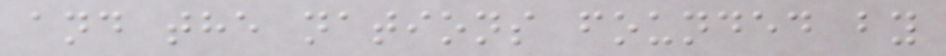and the nations founded by
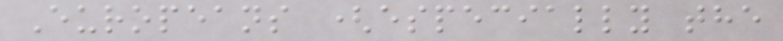Europeans (especially the
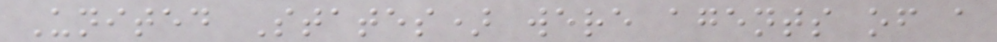United States) were agents of a
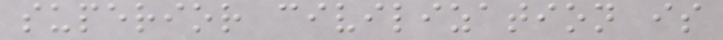superior civilization is
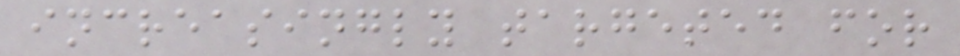increasingly targeted for
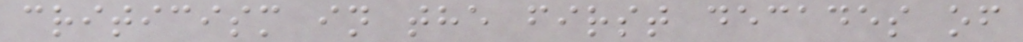criticism in the first decades of
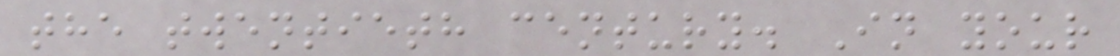the twentieth century. In your
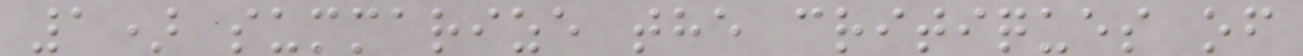1) summarize the critiques of
